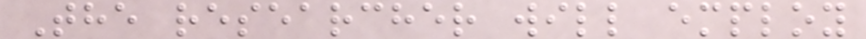The researcher will employ
